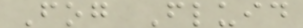Fog Fluid
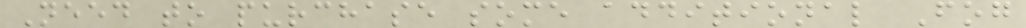Need to purchase some additional Fog
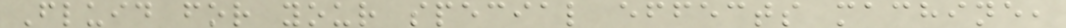Fluid for your special effects machine,
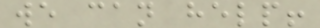we can help!
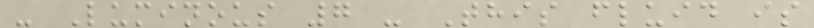- Luminous 7 - This fluid is
